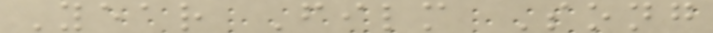Year Film Song
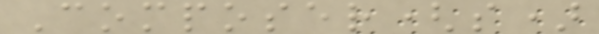Composer(s)
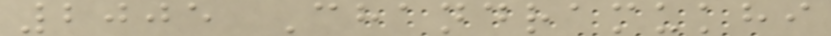2005 Chandramukhi
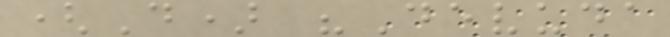(D) "Devuda
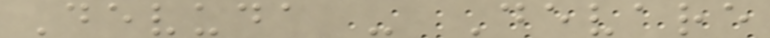Devuda - Devare
